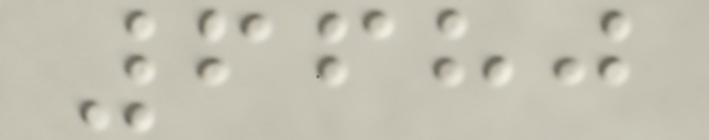6680
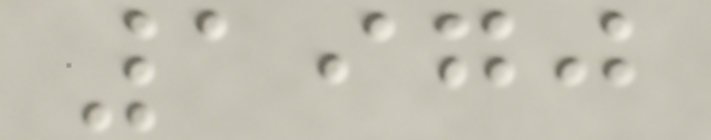1970
